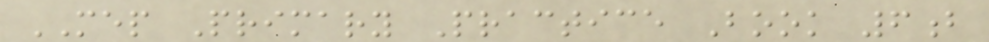MEP Primary Practice Book 6b
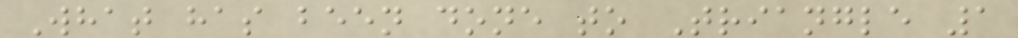What has been done to Triangle 1
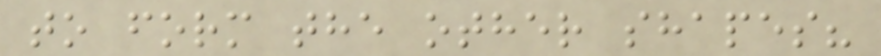to form the other shapes?
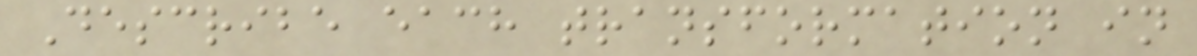Describe each transformation in
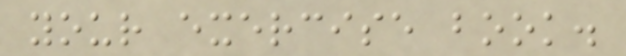your exercise book.
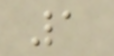1
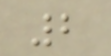2
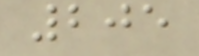205
